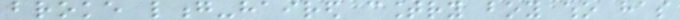broke long-haired country boy who has
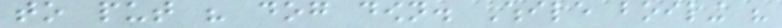to put his dog down. While boiling his
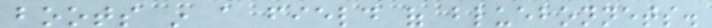boots in a field of bluebonnets.
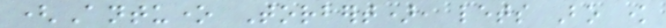(Antuone Torbert), lets Bo know
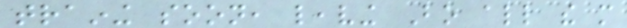training soon, leaving Bo all the more
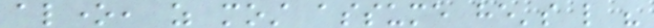alone, as most assume he's like his
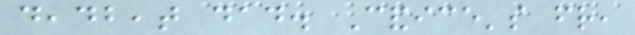deadbeat dad. Candice's friend,
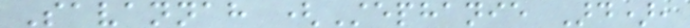Savannah (Stephanie Ard),
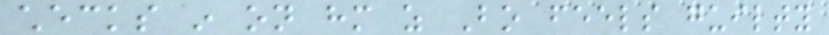checks in on him as Bo feels guilty
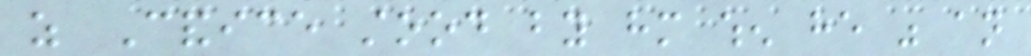as Candice stood by him when he was an
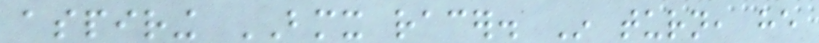aspiring BMX racer. In turn, he
